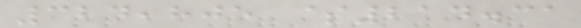324,805 $214.31
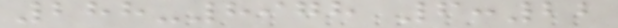288-8978 6:22
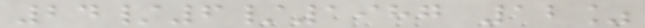24/6/1987 12%
